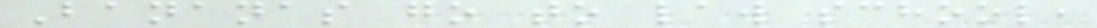Bananas go to law school,
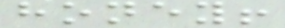honey!
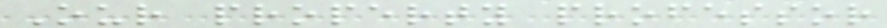Our property professor
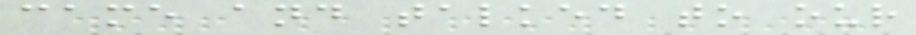came and talked to our
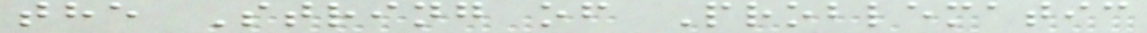the String of Problematic
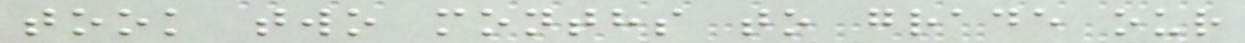took two months to grade our
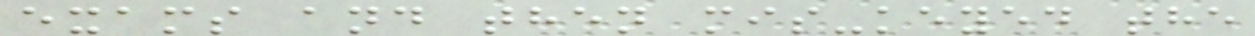exams and then mis-keyed the
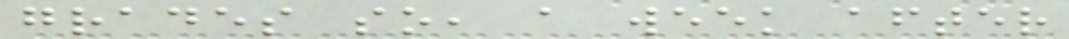grades so, a week after
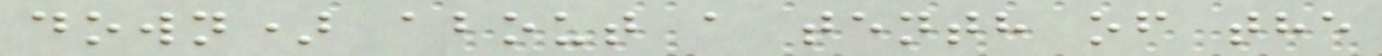down) about a tenth of the
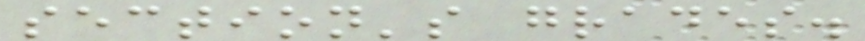section's grades.
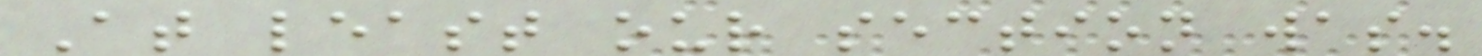At least our section was.
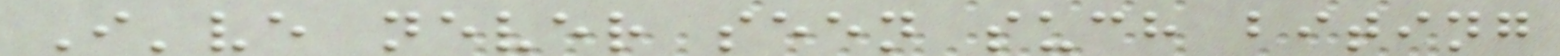I've never seen such biting
